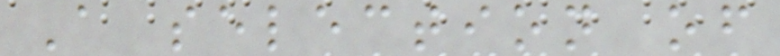A selection of
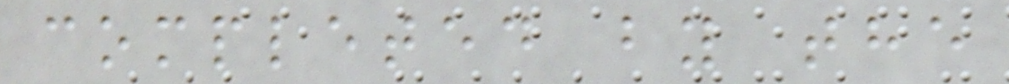completed by the
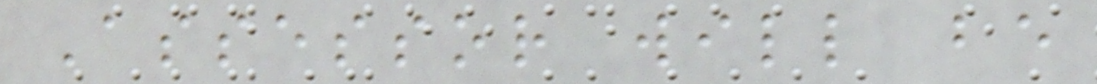Assessor will be
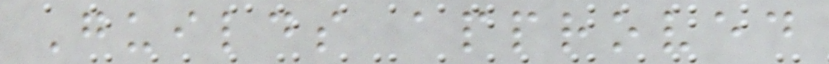Guilds approved
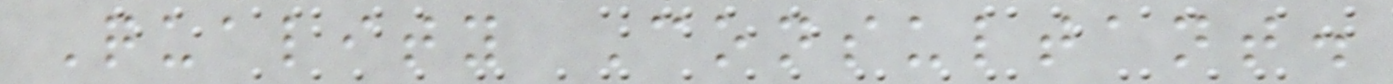Quality Consultant.
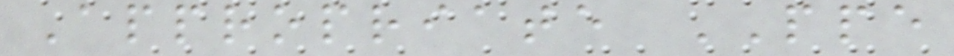Appropriate PPE
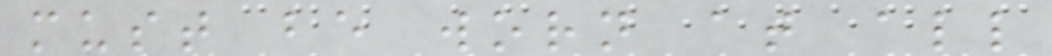must be worn at all
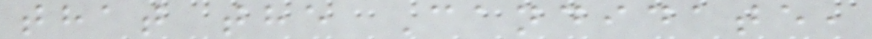that the Candidate,
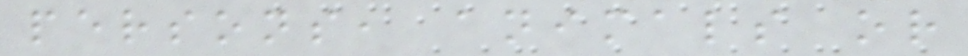persons, animals or
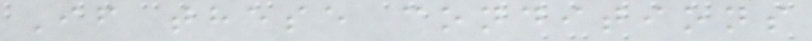If these conditions
